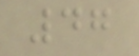47
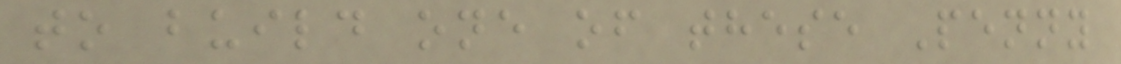to build one of these Penny
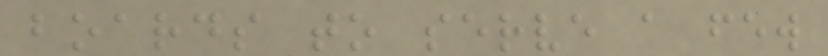boards to serve a few
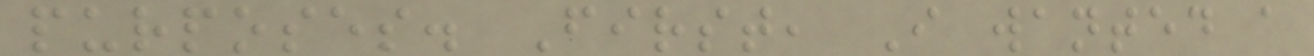purposes. First, I wanted a
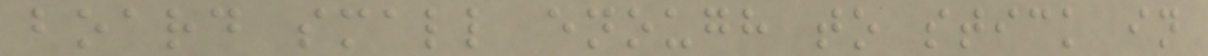board small enough to stick in
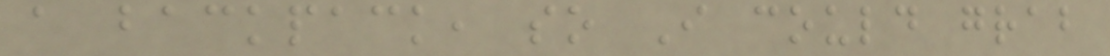a backpack, so I could grab
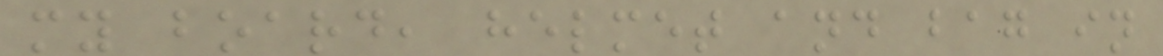my board, helmet and bag in
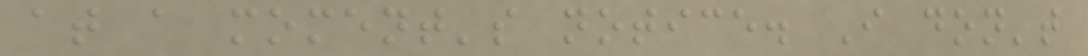at a moment's notice. I don't
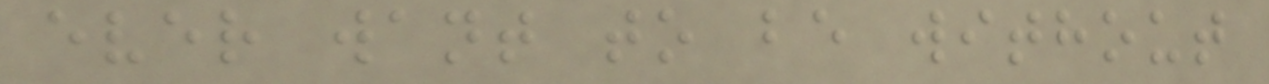ever want to be without
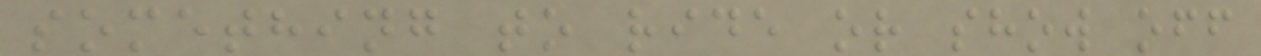something to ride or show off
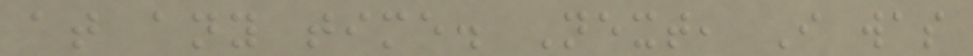at any time. Next, I was
